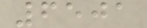6501
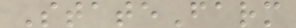StateFarm
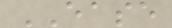EASE
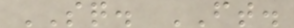SQ. FT.
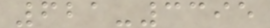621-3395
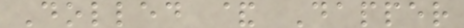Dolled & Dapper
